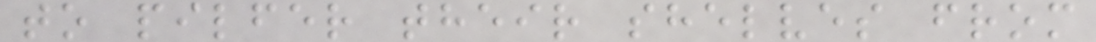to pilfer their shelves from
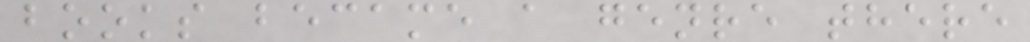books became a genre there
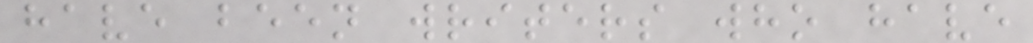have been writers who have
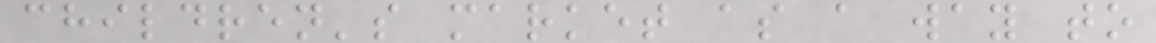children's market as a way to
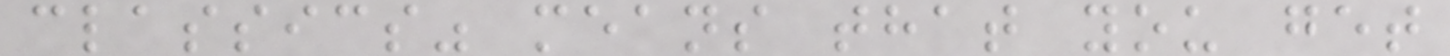classics" means that you get
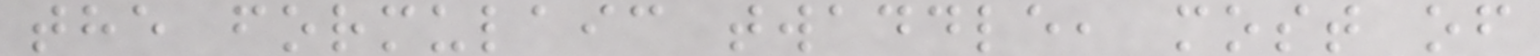the formulaic twaddle, most of
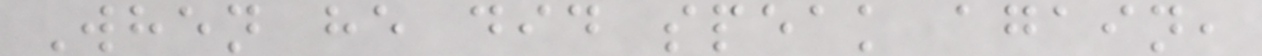When he did speak again,
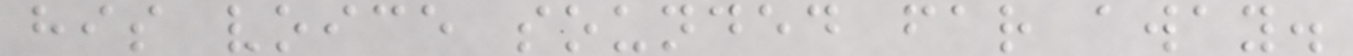his voice sounded far away.
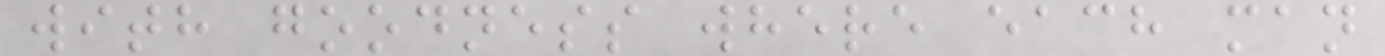with goodness where each man
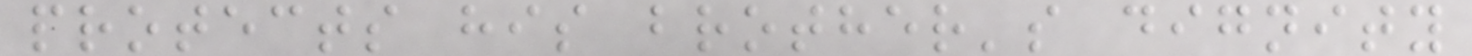protects his brother's dignity
